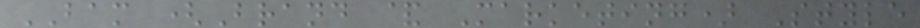BAM (Brand & Marketing) Style
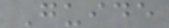Guide
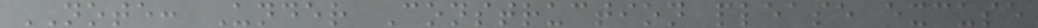NOTE: Under Construction please excuse
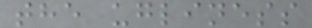the ugliness
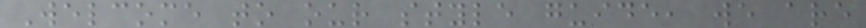Welcome to our style guide, we are
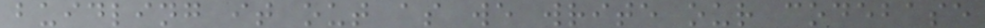buidling it out as we write our codebase
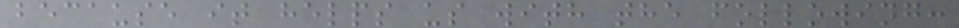because it helps us with the following:
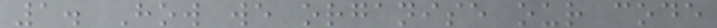1. How we organise our code
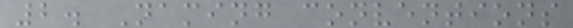2. Naming conventions
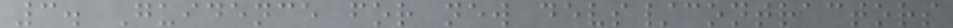3. Guidence for new devs/contractors
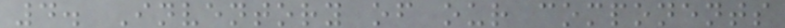4. Inventory of our components
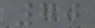70
